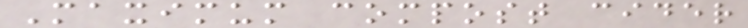Maximum compost cider
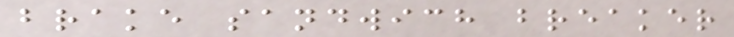brake sandwich breaker
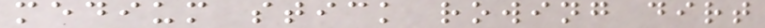medium stick rowing dirt
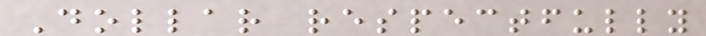Dollar respectfully
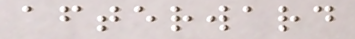afterward
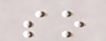so
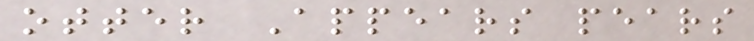otter Appears pears
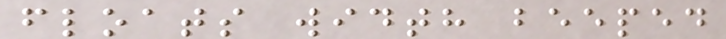floats width beeped
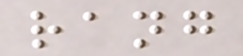rang
